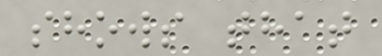shows that
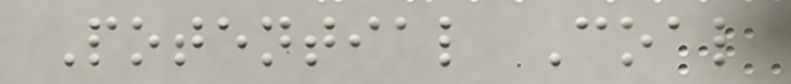Potential Coal
